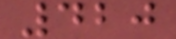420
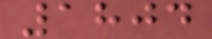1804
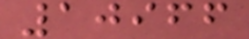10966
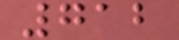712
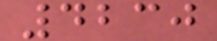4230
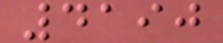4190
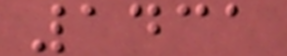1431
